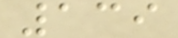139
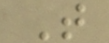T
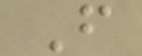F
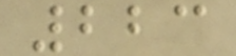223
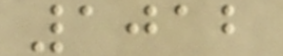1012
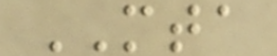MTA
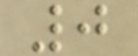0
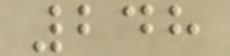248
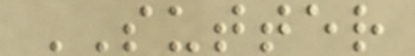SUTTER
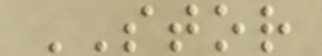STOR
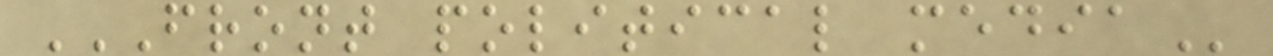FRONT POLITICAL MEDIA
